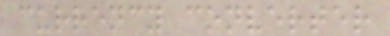currency converter
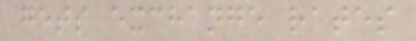gets exchange rates
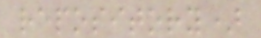repository)
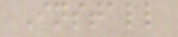Install
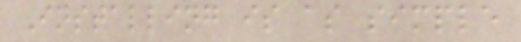Installing is as simple
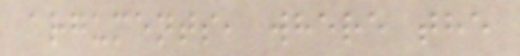arguments, where the
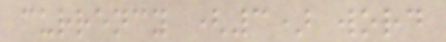currency (3) word
